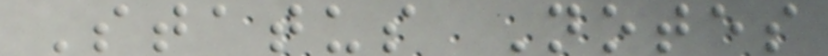Status Notes
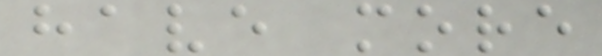have more
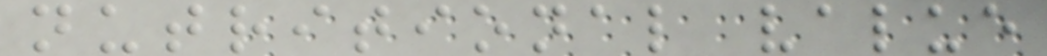nutritional value
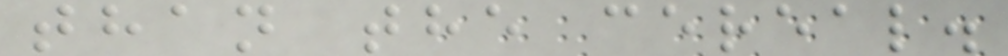than the cereal.
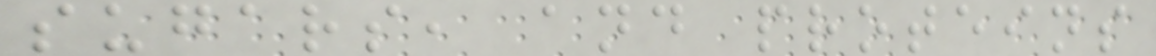sugars, and proteins
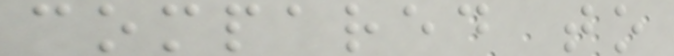compared to
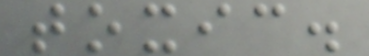toxic.
